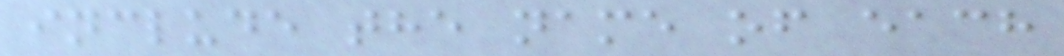include the name of each
